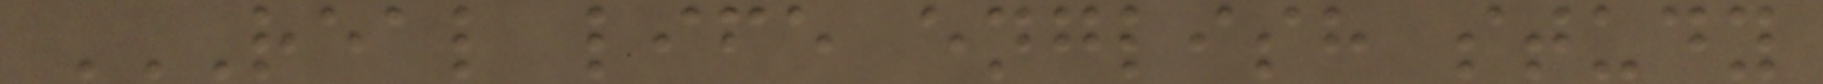REAL LIFE ENGLISH STUDY
